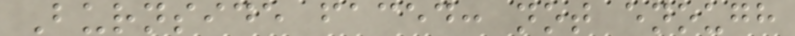Burnside faced: not enough
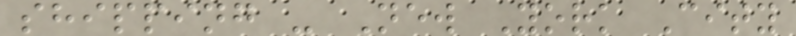shipping - New York City
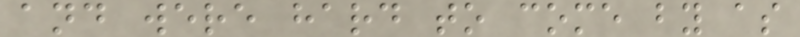and were hard to come by as
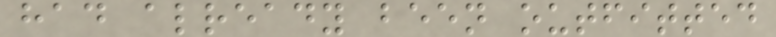had already been outfitted
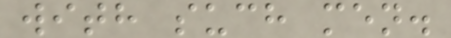with such men.
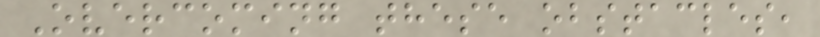Overcoming these obstacles,
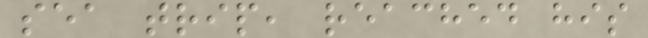sea trip, reached his
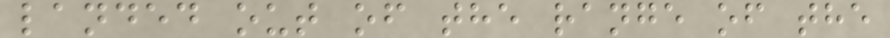landed out of the range of the
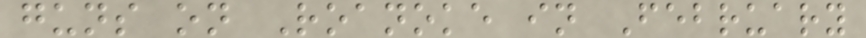guns on Roanoke in February
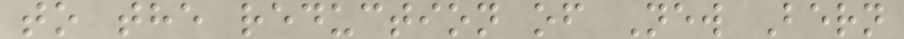to the reduction of New Bern
